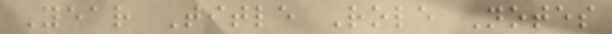Year Title Role Notes
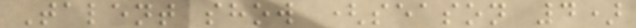Talent show (season 4)
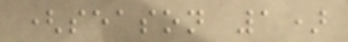(season 1)
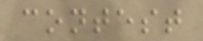contest
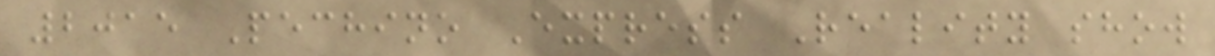2015 Pechino Express Reality show
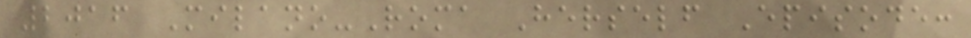2016 Milano-Roma Herself Episode:
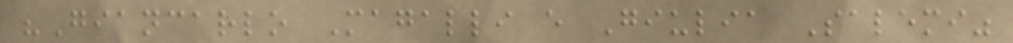"Giancarlo Magalli e Giulia Salemi"
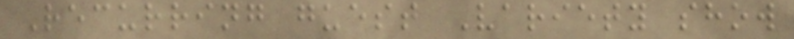Recurring guest Variety show
